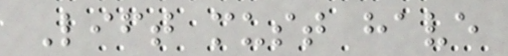Lift must have
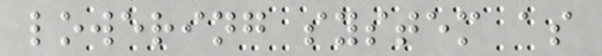lowering system as
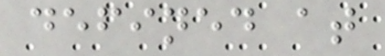defined at
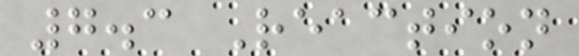7.3 Reaction
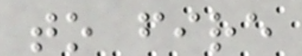to fire
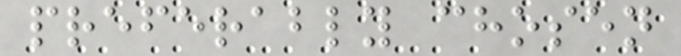preferably chosen
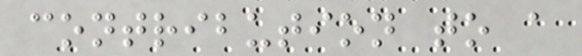contribution to a
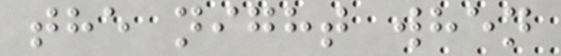the night when
